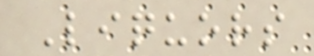Liquors
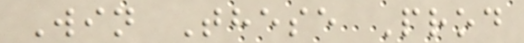Win These Prod
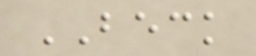BECK
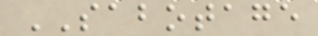SABOTAGE
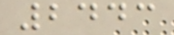2443
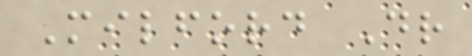Milford Dr
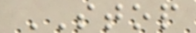STOP
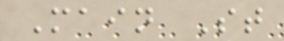Main St
